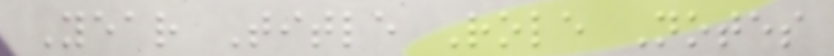Year Title Role Notes
